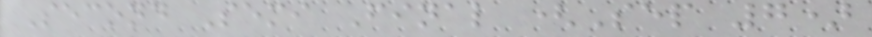Second Semi Final (Sep 7)
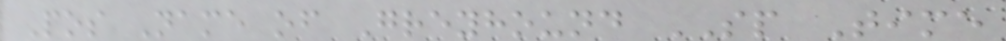Pos Name of Greyhound SP Time
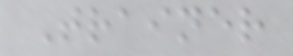Trainer
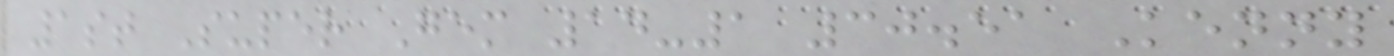1st Super Gem 14-1 30.51 Kenny
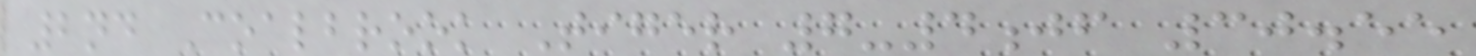2nd Coalbrook Tiger 7-4jf 30.55
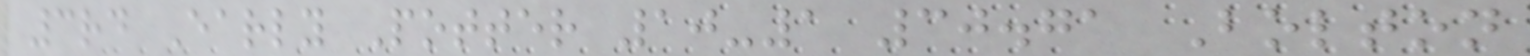3rd Early Potter 10-1 30.71 Bolton
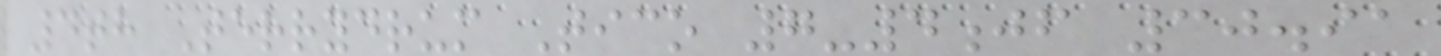4th Terrydrum Tico 7-4jf 30.91
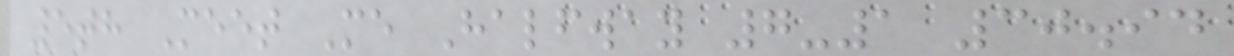5th Meet Me Halfway 7-1 30.94
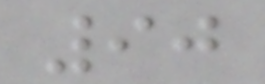90
